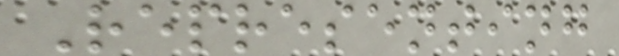Representing
